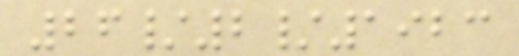26/2/1923
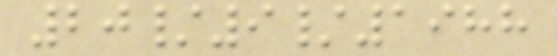20/9/1988
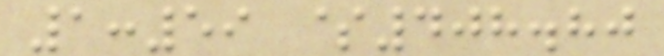1:59 $408.80
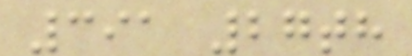391 27th
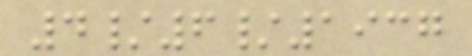4/6/1937
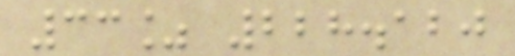33% 228.120
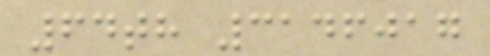64th 3146017
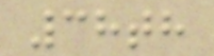38th
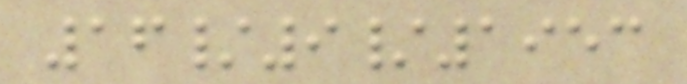16/9/1953
